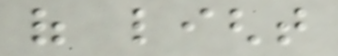of light
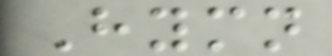Hymn
